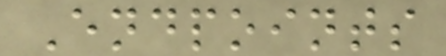Endpoints
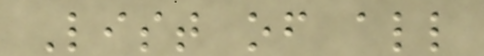List of all
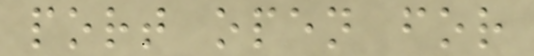port open for
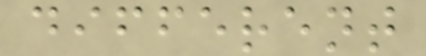different
